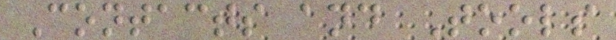Contacts and Tools
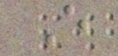E
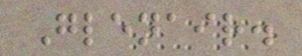Glenair.
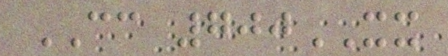CC 700XX
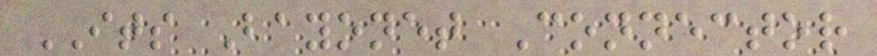ITS Bayonet Connector
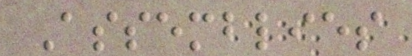Assemblies
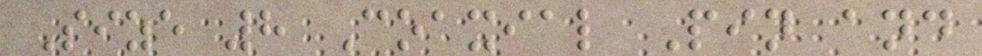Size 8 Coaxial Pin and
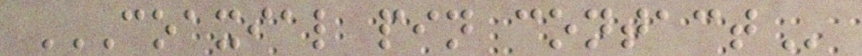COAXIAL PIN CONTACT
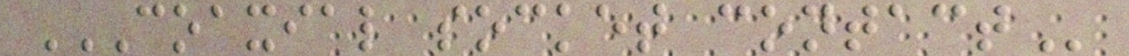COAXIAL SOCKET CONTACT
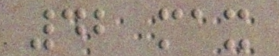42 max
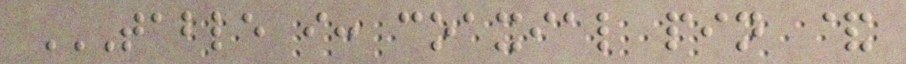TABLE I: COAXIAL PIN &
